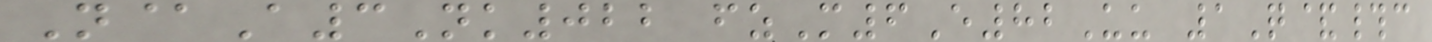N@A3Nk022 fzM6E82Uu 1Q&#c
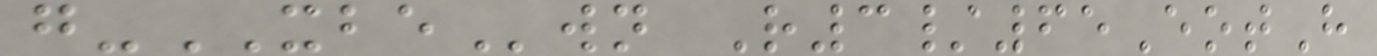g-XBEwn R3/65EotH
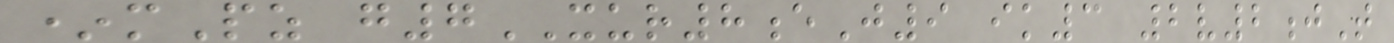*mPz g7XUR8eJ9 ik3 2v2jT
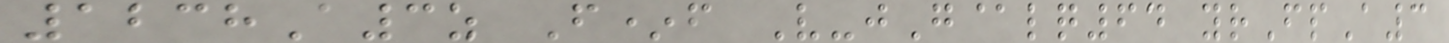1238A3z F*f V-jG@lq64 yrFpA3
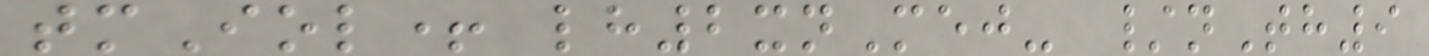tmIol+ lh2xnMej- /nTh9
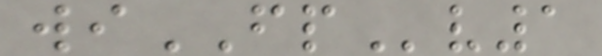wiFPv1
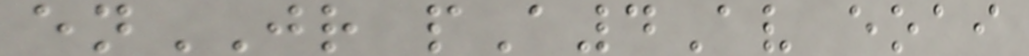enJR pA4Av eoai
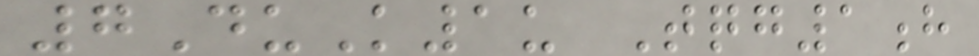7DuK1u Tqg1h
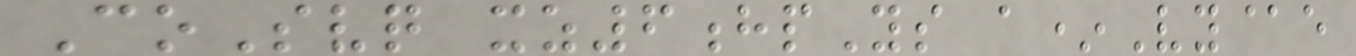CoSvq xz6hpYs a*Vy@e
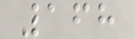168
